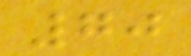70
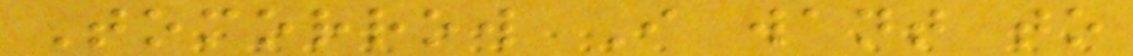Tomorrow I want to
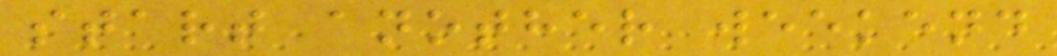start another weekend
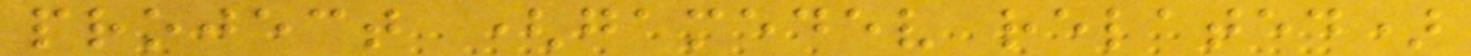project (gamedev related)
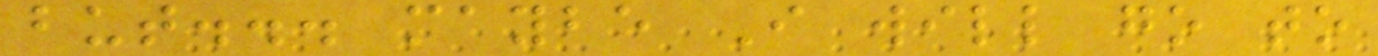but... maybe I will go to
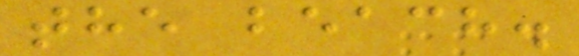the beach.
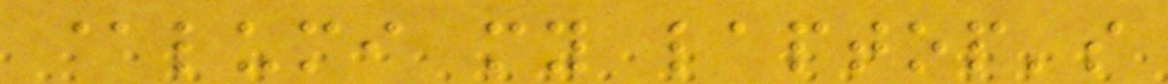@lumi my laptop's
